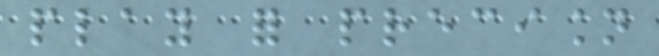play for precision
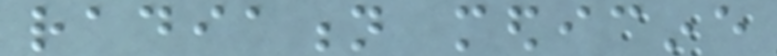radiation medicine
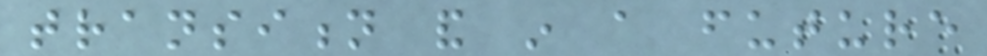transition and in a future
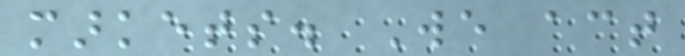markets. We act
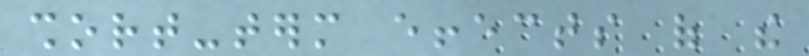short-term effects of the
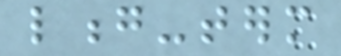long-term
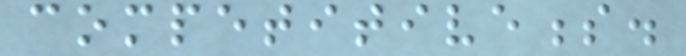competitiveness.
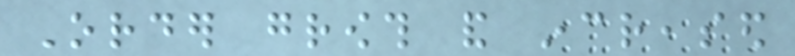Order growth and increased
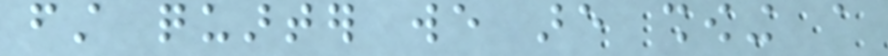first quarter we are showing a
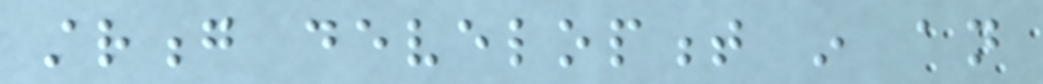strong development in an
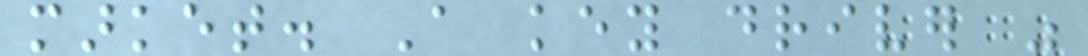market. A key driver was
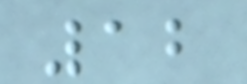12
